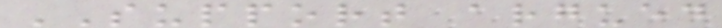SUPPORT argued
